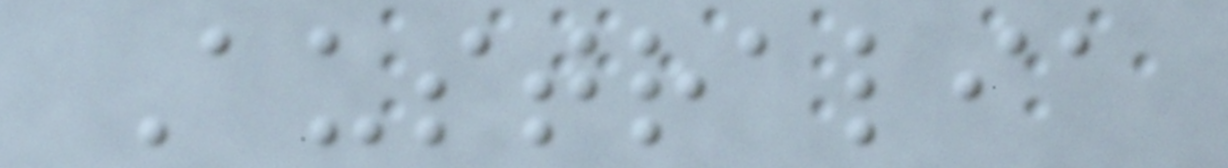Australia
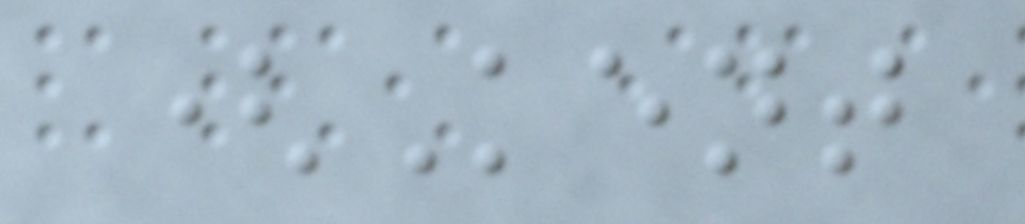(Kent
